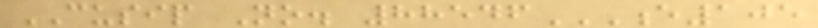CUSIP No. 88546E105
